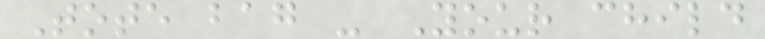Tote bag - Your child
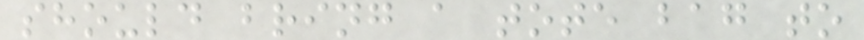should bring a tote bag to
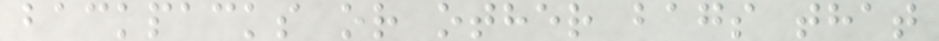backpacks or other bags that
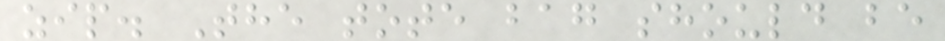zip. The tote bag should be
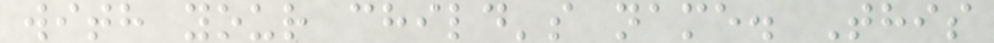with your child's name. This
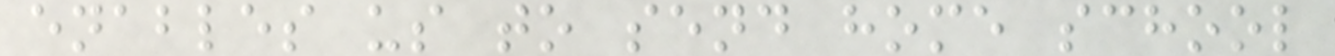enables us to send home school
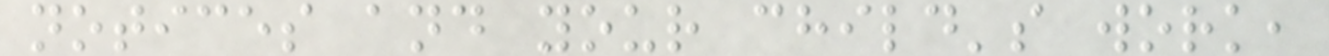notices and your child's work,
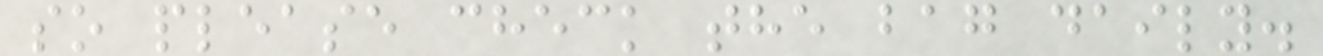so please check the bag daily.
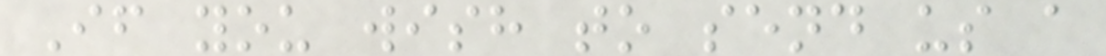If you wish to send us a
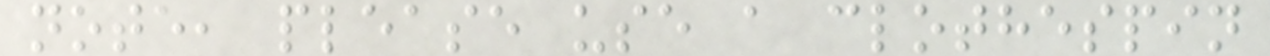note, please use a clothespin
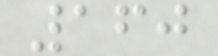160
